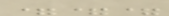===
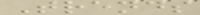Trends
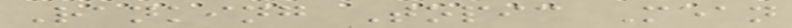Ranking Topic Mean
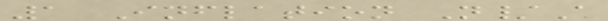1 Inflation N/A
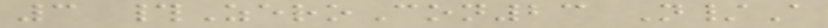3 #ZeroCon23 N/A
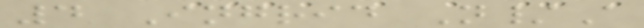4 Ingrid N/A
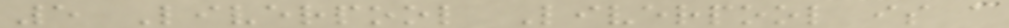5 Liverpool Liverpool is a
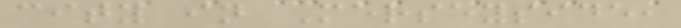city in Merseyside,
